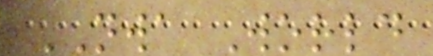NWA World
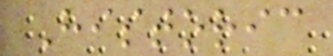Historic
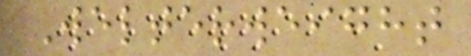Welterweight
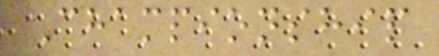Championship
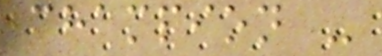champion -
